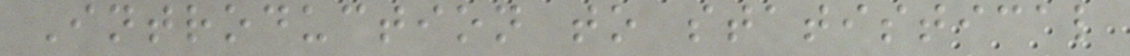Introduction to statistical
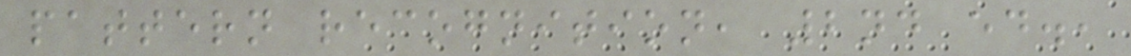pattern recognition, 2nd ed.,
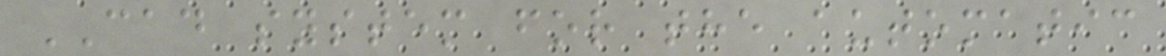CAD system for the automatic
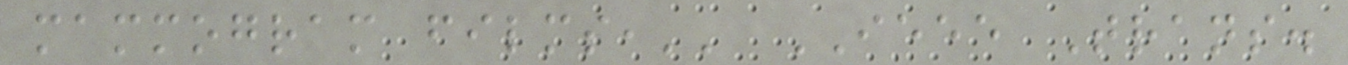mammogram films,'' IEEE Trans.
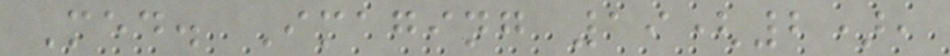Med. Imaging 19(2),
